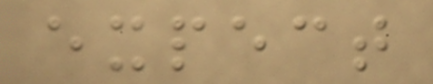expect
